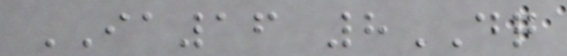IA16 8DQ
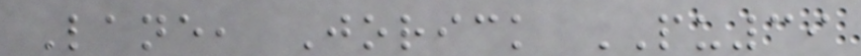Lane, Jorick PU39
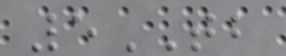5TB
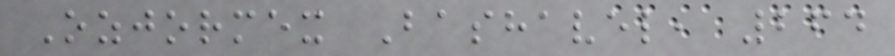Ozjormex Bashavel, 264
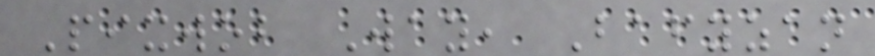Pixwob Way, Bafyzan
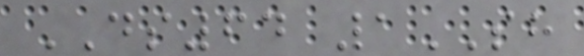DS64 1SH
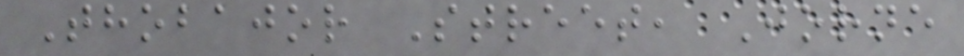Thobajor Street, Jorne
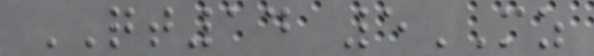QT14 5MZ
